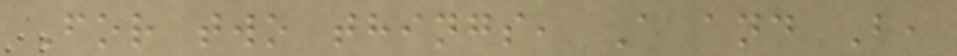For two things, A and B,
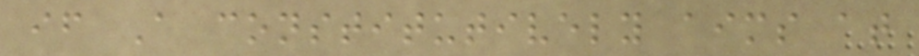if A constitutively aims at
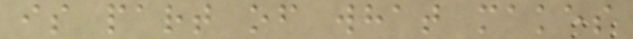is part of what makes
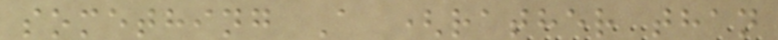something A (rather than
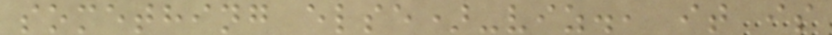something else)-viz., it is
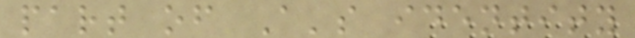part of A's identity
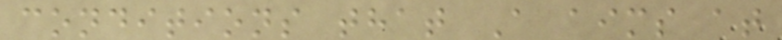conditions that A aims at
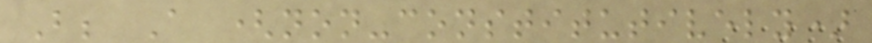B; A (non-constitutively)
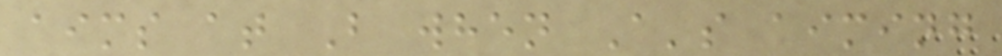aims at B when A's aiming
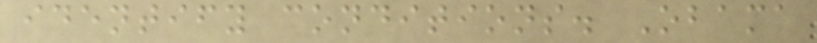identify conditions. Obama
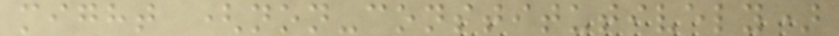might (non-constitutively)
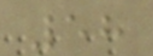58
